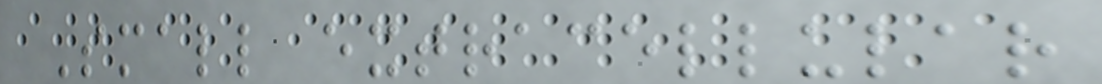Small extracellular
